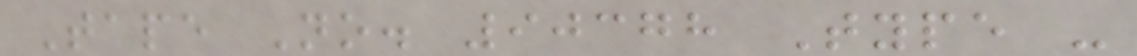Tape No. 90378 Type -
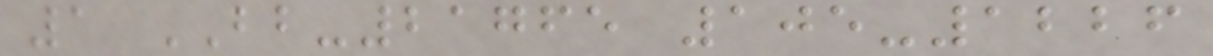1 BB-21765 105-1226
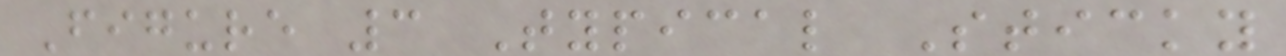Figure 3 Typical Sticky
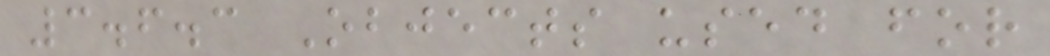3.6.3 Objects used for
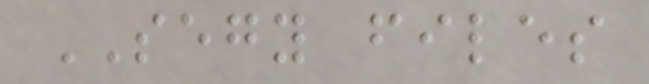SEGY files
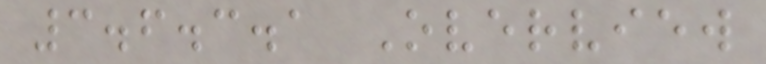3.6.3.1 Overview
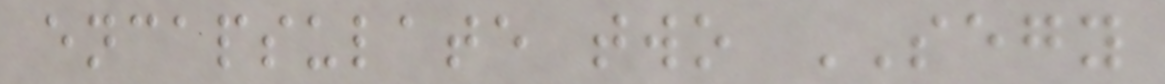encapsulate two SEGY
